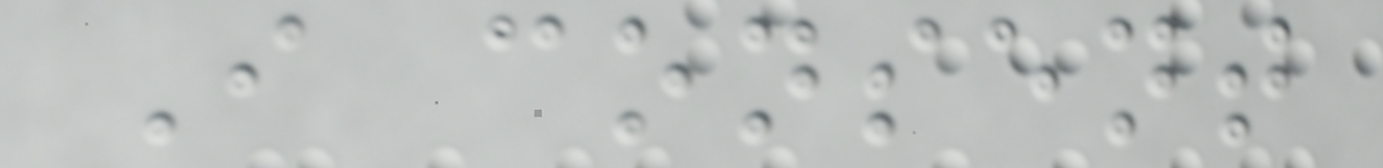I consent
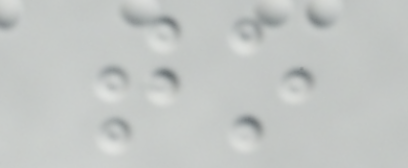to
